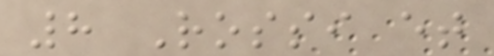8 Rossi et
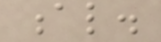al.
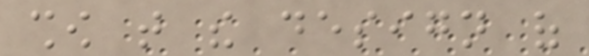show that the design of
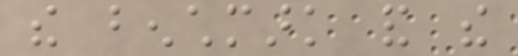the benchmark and the
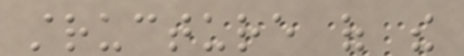structure of the
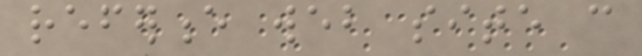reference web site can
